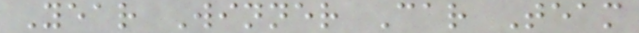Year Winner Car Team
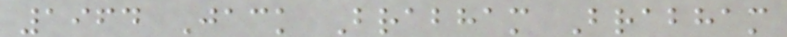1964 Jack Brabham Brabham
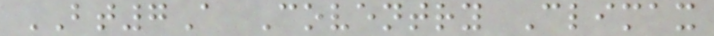BT7A Coventry Climax
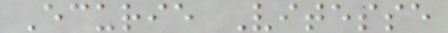Ecurie Vitesse
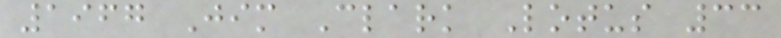1967 Jim Clark Lotus 33
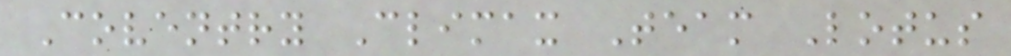Coventry Climax Team Lotus
